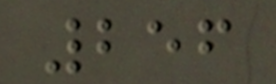256
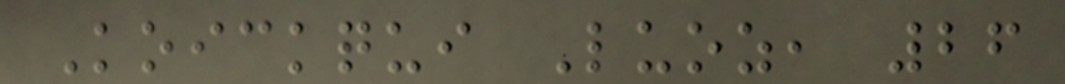Koickqui Luoz, 26
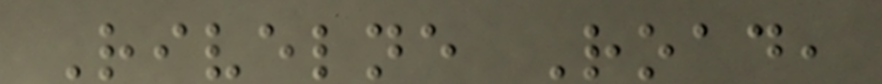Rivelne Road,
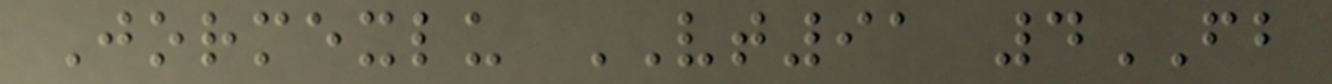Jormexlu VT91 4FB
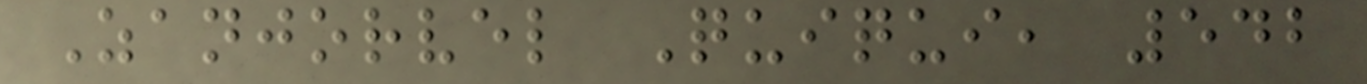Zanjorvel Quiqui, 542
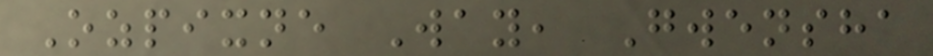Ozpixne Way, Gwensha
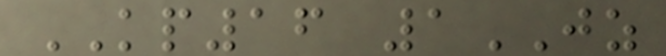KP16 1JZ
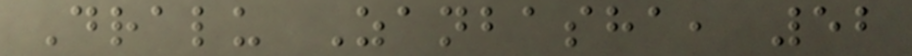Dralu Zanbasha, 52
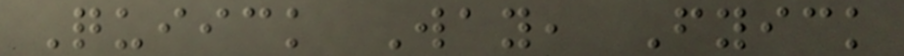Quiick Way, Fyick
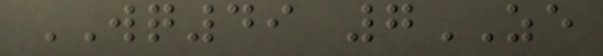WQ49 7ZE
